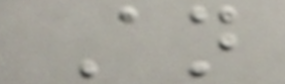An
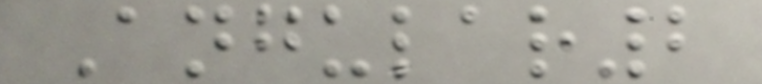Angular2
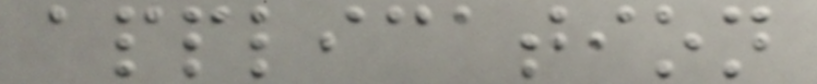application
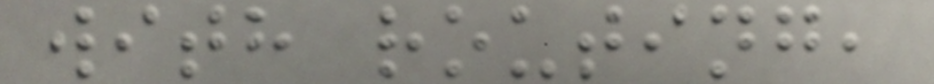with routing,
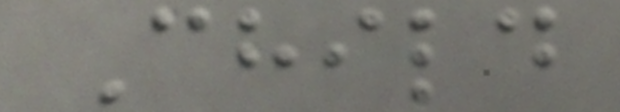Child
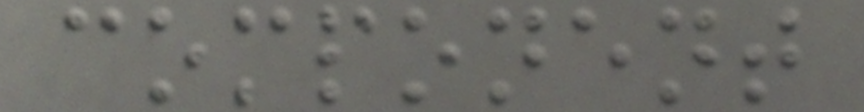component
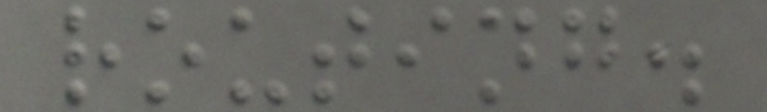routing.
